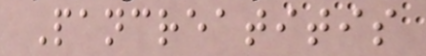Pancreatitis
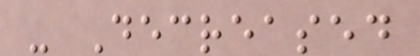- Decreased
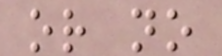or no
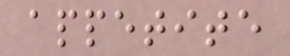appetite
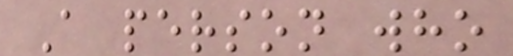A person who
